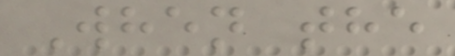When the
